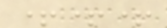+++
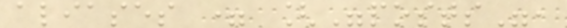aliases = ["posts",
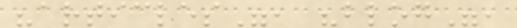"articles", "blog",
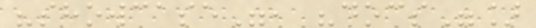"showcase", "docs"]
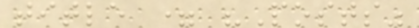title = "Posts"
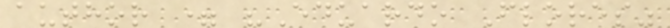author = "Eduardo Flores"
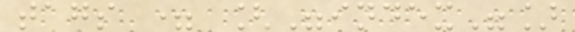tags = ["index"]
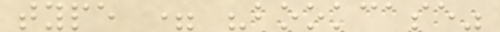type = "bookcase"
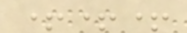+++
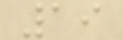19
